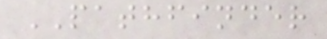PATHFINDER
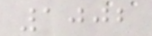1002
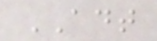ADT
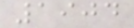1904
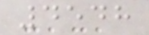4548
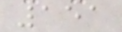151
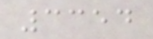3354
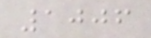1006
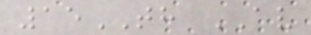15TH AV
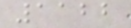1122
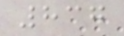837
